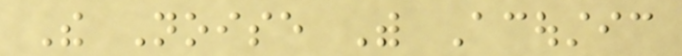The Noise With Acoustic
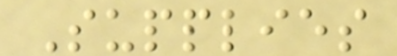Supplies
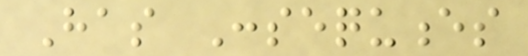Has Consequences
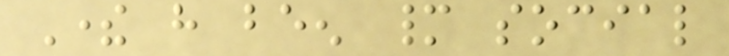There have been many social
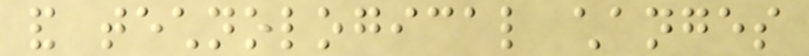and technological changes
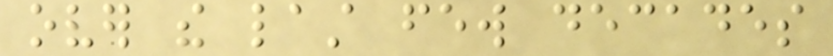over the last few decades
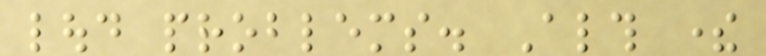loud problems. Although there
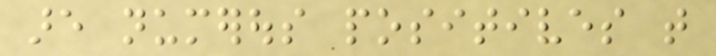are numerous positives that
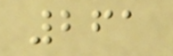261
